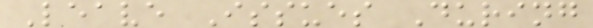Leave Issues During
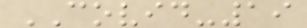COVID-19
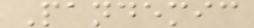Pandemic
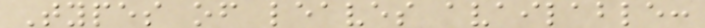Types of leaves available:
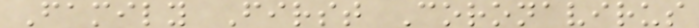Family First Coronavirus
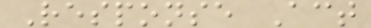Response Act
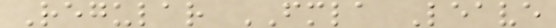Regular FMLA Leave
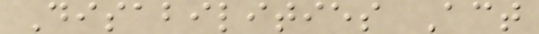Disabilities Act
